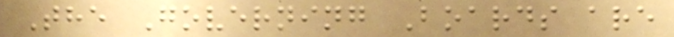The Governing Boards are
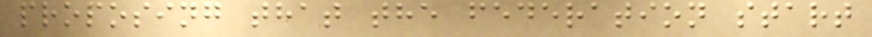proposing that the federation start
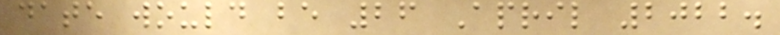date would be 26 April 2022.
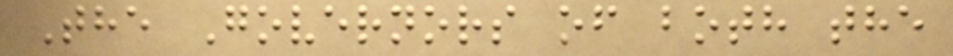The Governors of both the
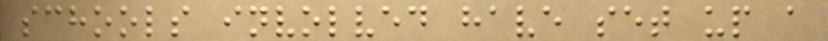schools involved have set up a
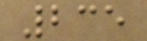235
